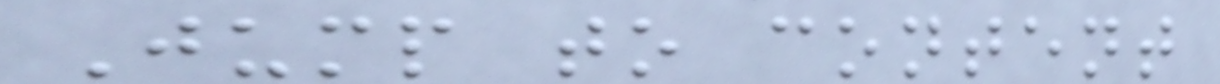Jump to content
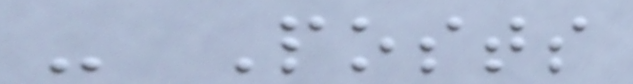- Posts
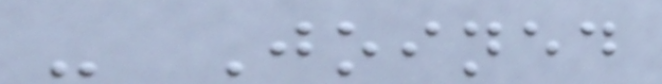- Joined
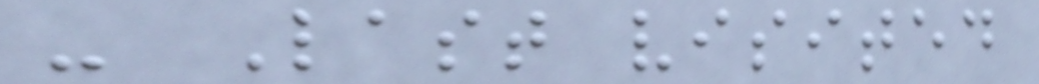- Last visited
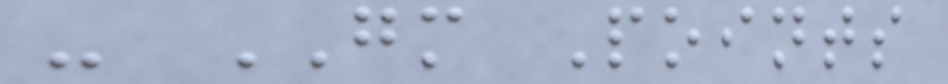- GM Points
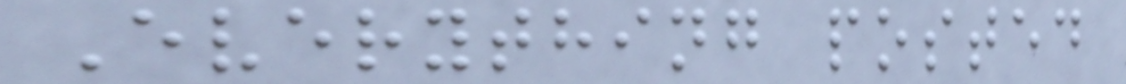Everything posted
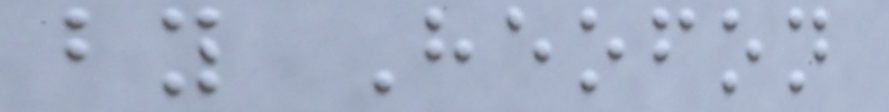by Heofon
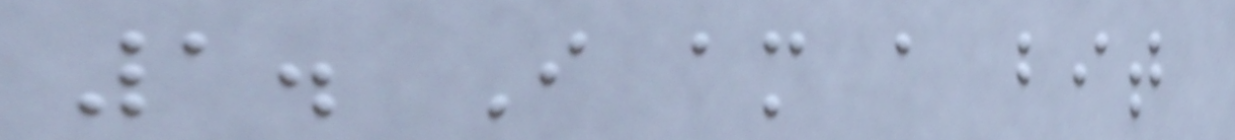1. I am a bit
